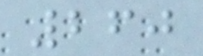260
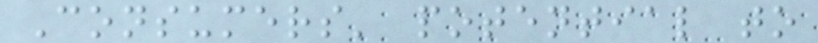Consumers' potential to
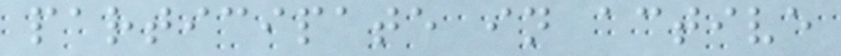participate in active
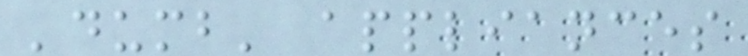'dumb' appliances
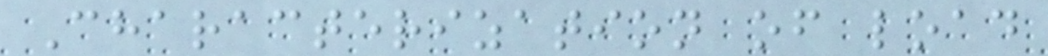Characterization of load
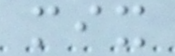mix
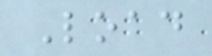Load
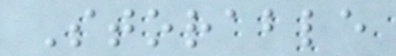Storable
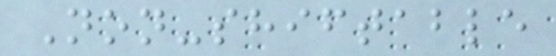Non-shiftable
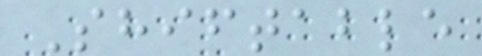Shiftable
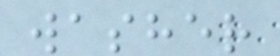washer
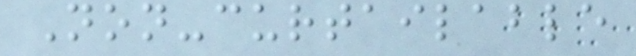Non-curtailable
